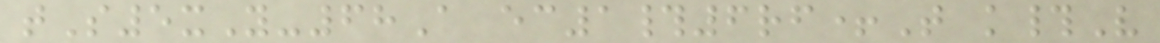tS5xY-68A ec1#6rf+T k#V
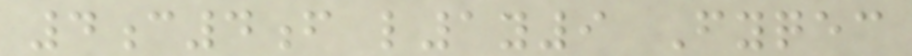4c4f l1y9 Fyqec
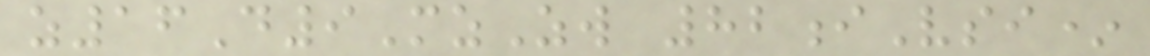z16D9MzZw 82iVsi*
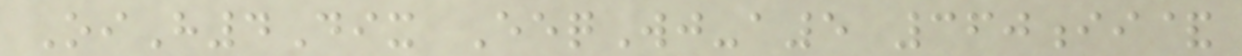OiH4Dix EeqWj-a5 360ii&
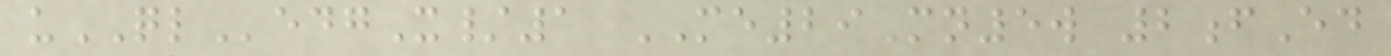uQLedgX/1 ME29Mn5w 2fEd
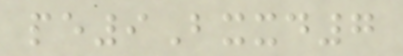pe9Bxxd7
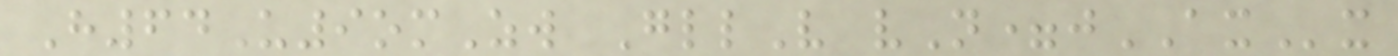H64U9omZw GllV vN=jAXx
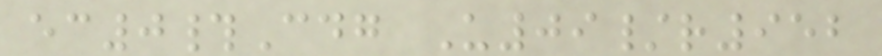ec0#Cdg U09/r952
